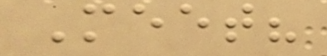Meet?
